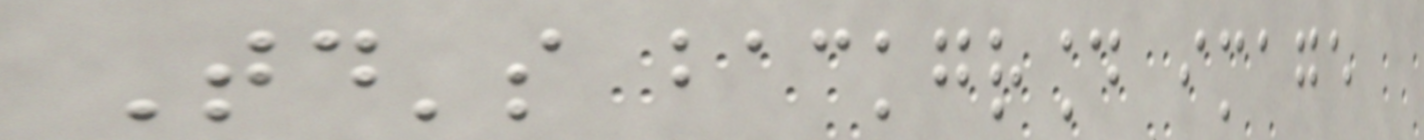Today's background image
